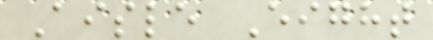Aisle Eight
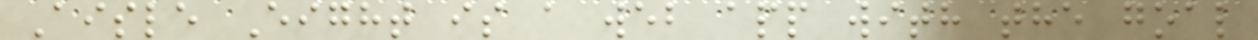Aisle Eight is a web app with the goal
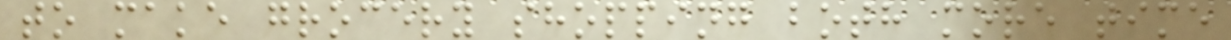to make grocery shopping both more time
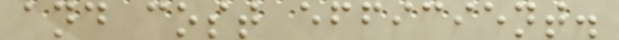and cost efficient.
